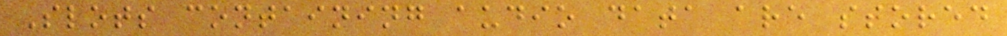Slots containing audio data are stored
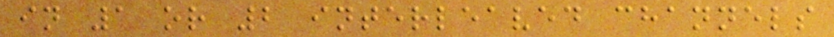in 1 or 2 interleaved channels
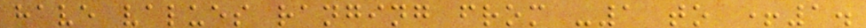have values ranging from -1 to +1.
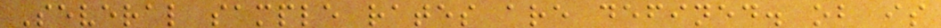Several sample rates are defined. ob is
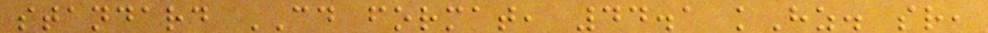standard CD format, 44.1 kHz. sr,
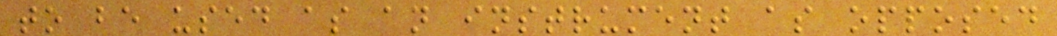to be used as an instrument as opposed
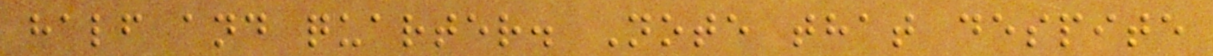half and quarter. Note that despite
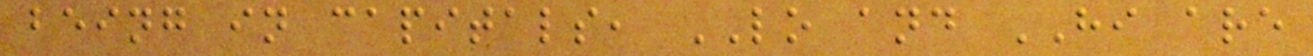being in capitals, LO and HI are
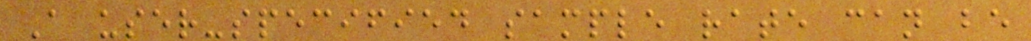A user-specified sample rate can be
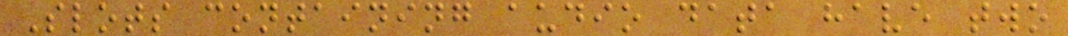Slots containing audio data have two
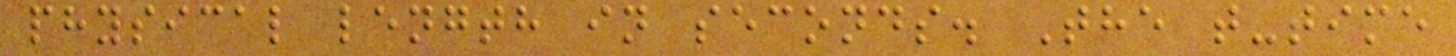physical length in seconds. The t-time
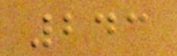243
